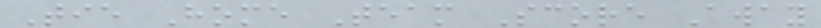Tie Home Team Score Away
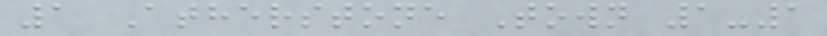1 Atherstone Town 1-1
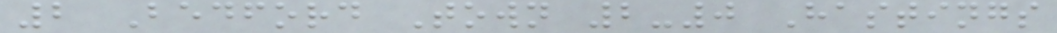2 Bedford Town 2-0 Hastings
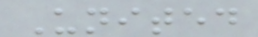United
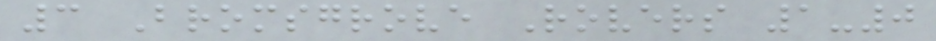3 Bromsgrove Rovers 1-0
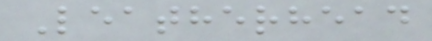Leatherhead
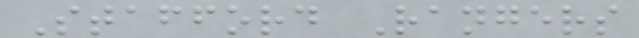Stafford Rangers
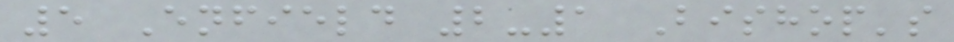5 Enfield 2-1 Bishop's
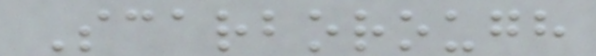Scarborough
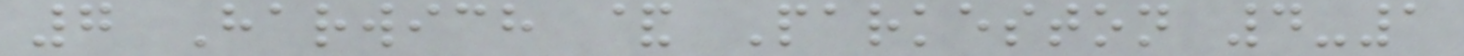7 Harwich & Parkeston 4-1
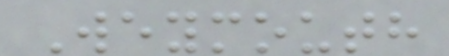Weymouth
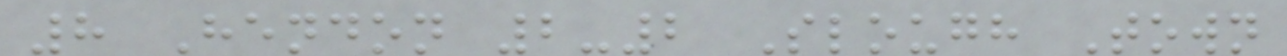8 Hendon 2-2 Slough Town
